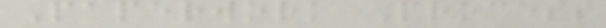Paperwork Process
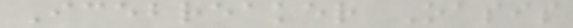Icebreaker Oasis
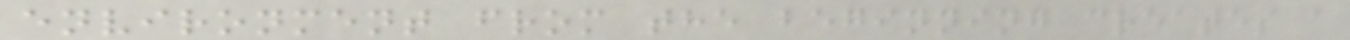environment from the beginning creates a
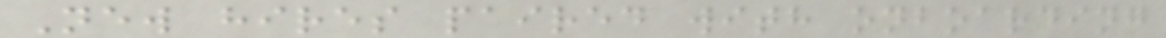New hires paired with onboarding
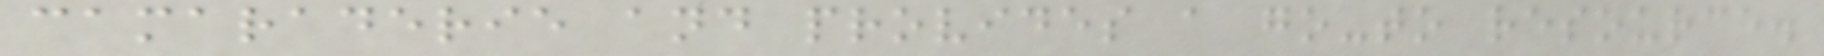camaraderie and provides a go-to resource.
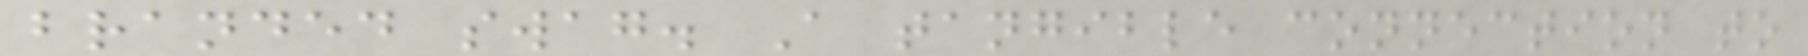branded swag. A tangible connection to
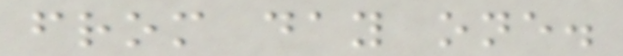from day one.
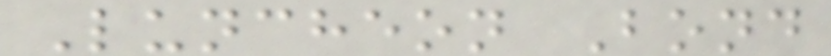Luncheon Bond
